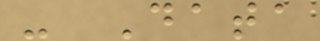- Data
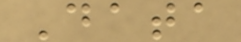Data
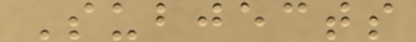Subjects
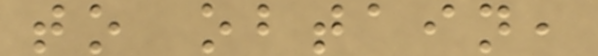to obtain,
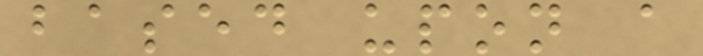based upon a
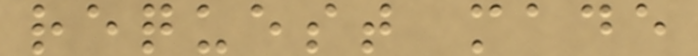request made
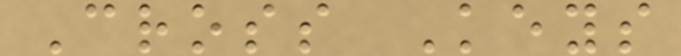Cross Keys
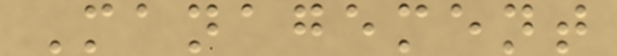Management
